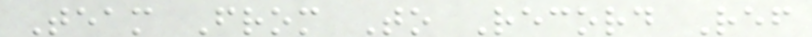Team From To Record Ref
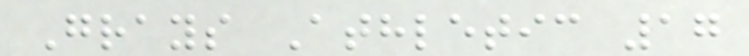Grays Athletic 17
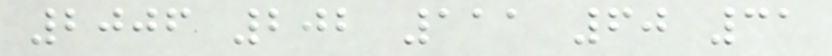2006 202 111 60 31
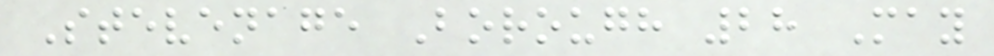Stevenage Borough 28 May
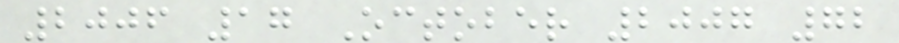2006 17 October 2007 72
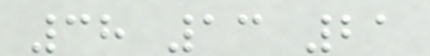38 13 21
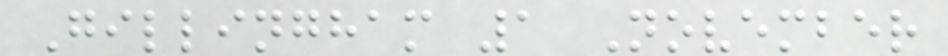Gillingham 1 November
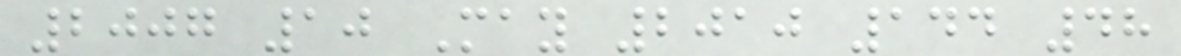2007 10 May 2010 144 48
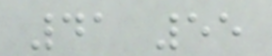41 55
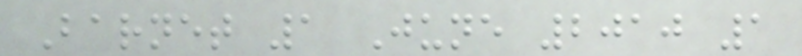Barnet 1 June 2010 1
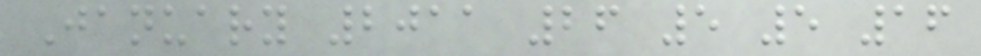January 2011 26 5 5 16
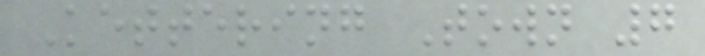Kettering Town 7
